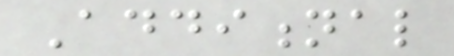Additional
